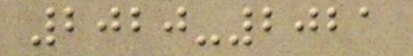2020-2021
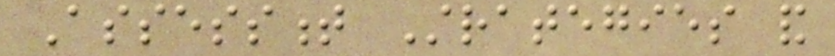Assessment Strategies and
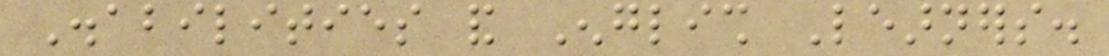Disabilities and English Learners.
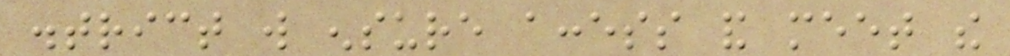district will ensure access and meet the
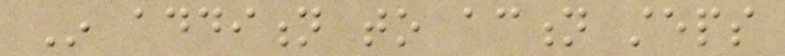In addition to action steps
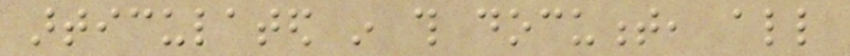articulated in this document, all
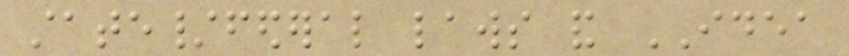state/federal laws and IDEA
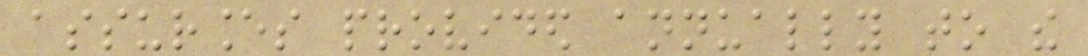assurances provided annually to the
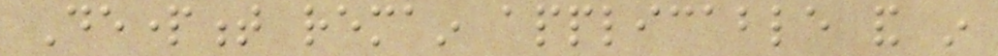Department remain applicable and in
